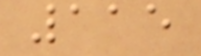115
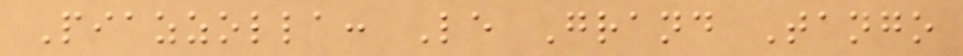Piazzolla: Le Grand Tango
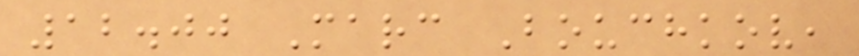12.00 Marc Bouchkov,
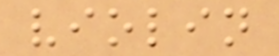violin
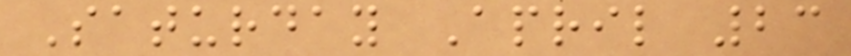Saturday April 23
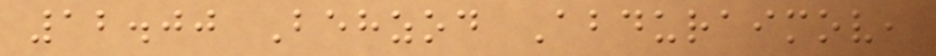12.00 Behzod Abduraimov,
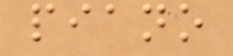piano
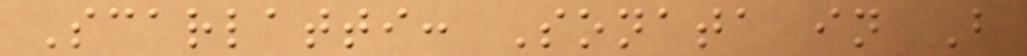Scarlatti: Sonata in B
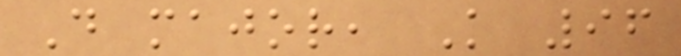D major, K 96
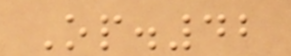Op.42
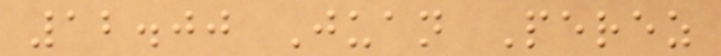12.00 Juan Perez
